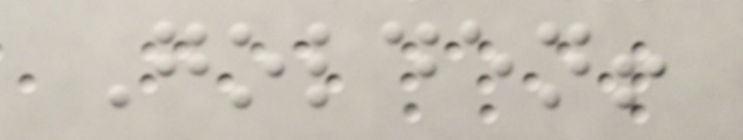Golden!
